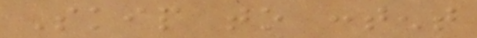Skip to content
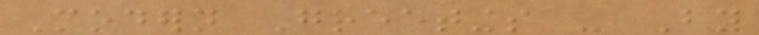Modern Greetings - By
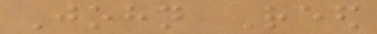John Reed
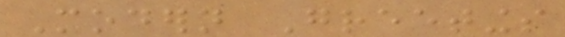Modern Greetings
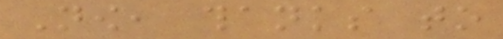Now, thanks to
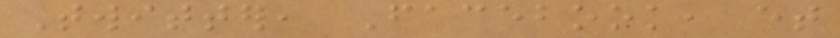Twitter, Facebook, et
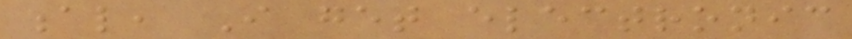al, I get electronic
